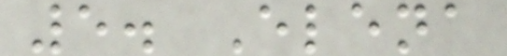5. Elena
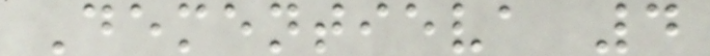Dementieva 4
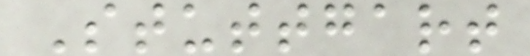Stuttgart
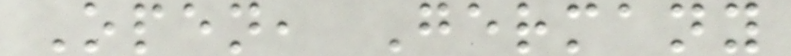Open, Germany
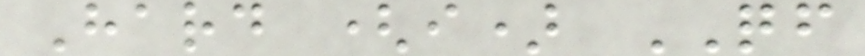Hard (i) QF
